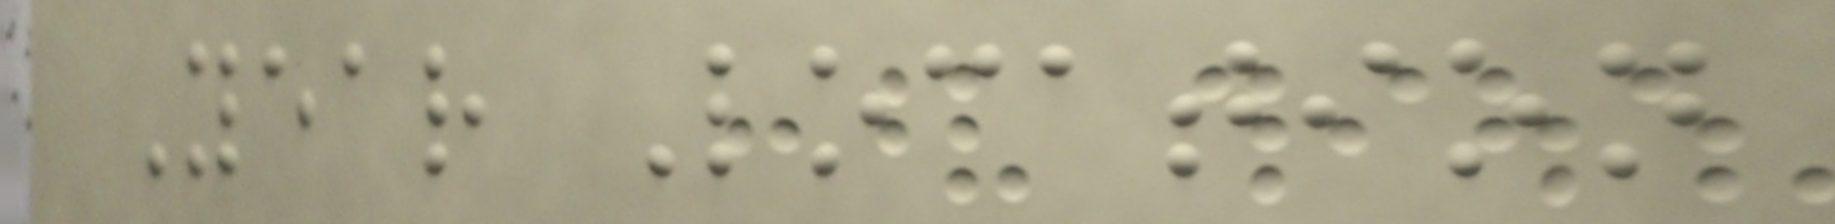Year Location
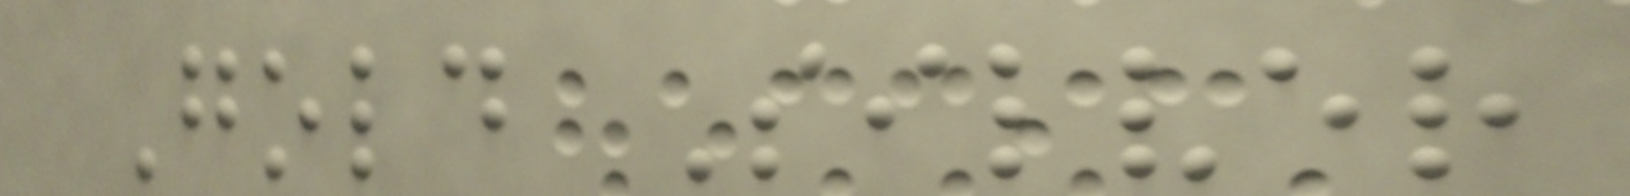Gold Silver
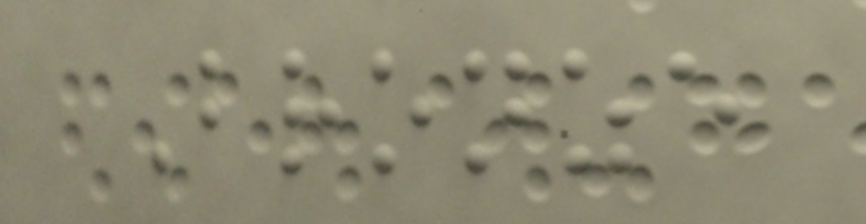Bronze
